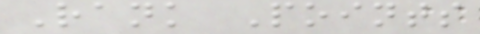Rank Points
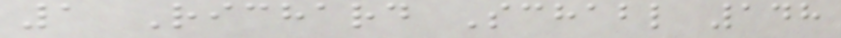1 Richard Schabl 148
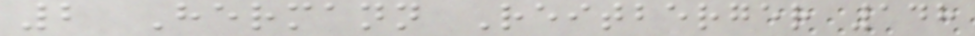2 Hermann Reitberger 148
